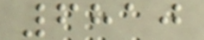6810
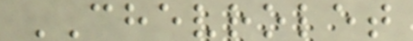CHEVROLET
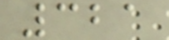321
